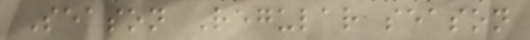Season Regular season
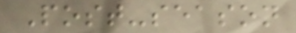Post-season
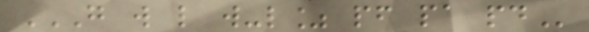G W L W-L% PF PA PD
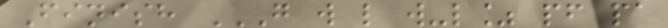Finish G W L W-L% PF PA
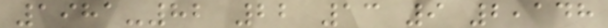1981-82 22 13 9 2,148
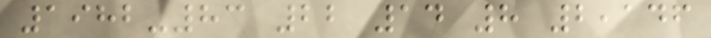1982-83 22 14 8 2,146
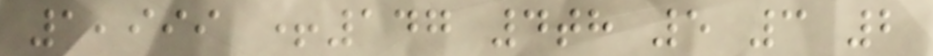1,999 +147 4th 5 3 2
